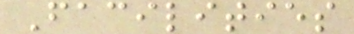Facilities
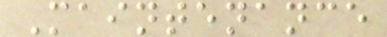Maintenance
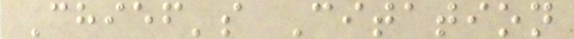Chief's Citation
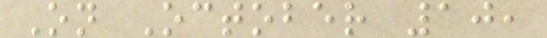On October 10,
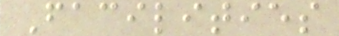Facilities
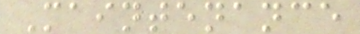Maintenance
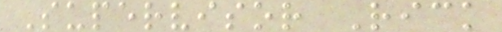Supervisor Rick
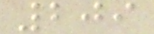209
